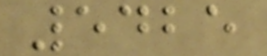5425
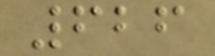626
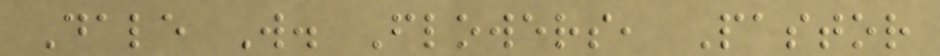Dale W. Flowers, Pastor
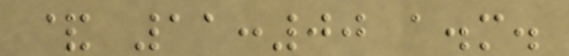& 11:00 a.m.
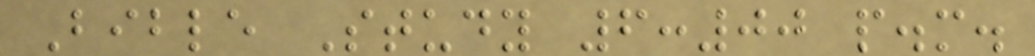Bible Study 6:00 p.m.
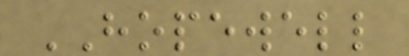HOPEWELL
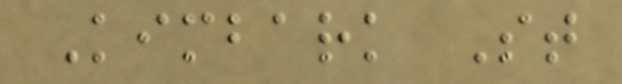Kimbark St
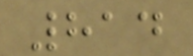814
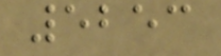5253
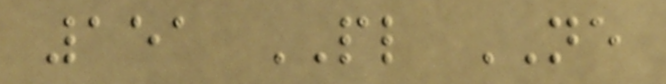151 PL NE
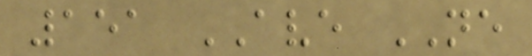151 AVE NE
